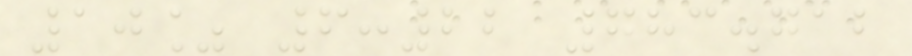10% 6:22 783.712
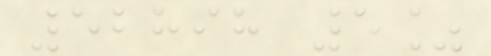52898 5%
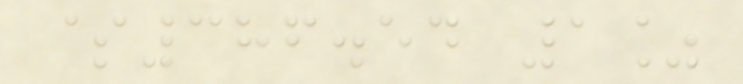$386.54 1%
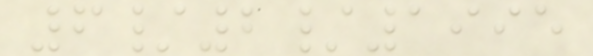6/2/1995
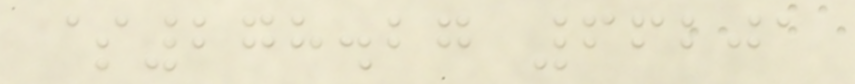$278.27 66201
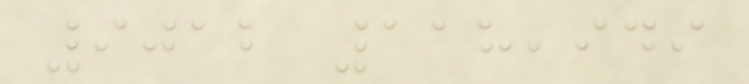9012 118,949
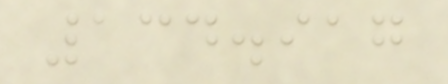134.917
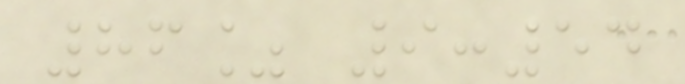86% 9:54
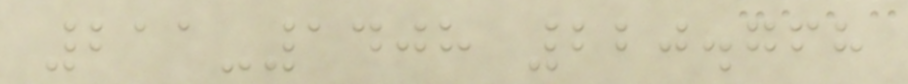211-1408 220.768
